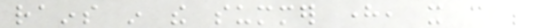rains in the summer here, it can be
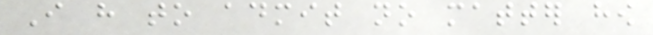I have to admit no matter how
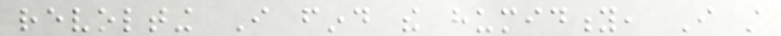revolting I find the humidity, I still
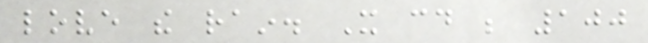love the rain. It could be 100
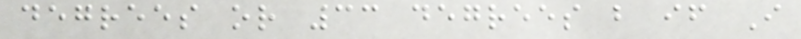degrees or 33 degrees but if I
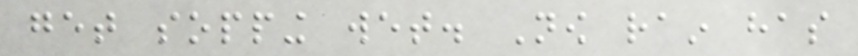get sopping wet. Now rain has
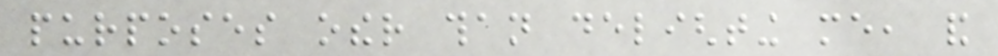purposes other than delighting me, and
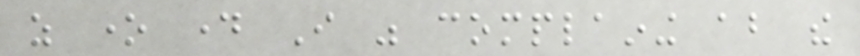as one day I was complaining about the
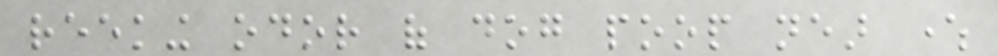reeking odor of dog poop near where
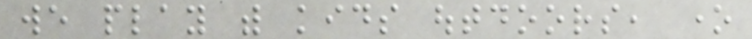we play with kids outdoors, one
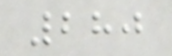280
